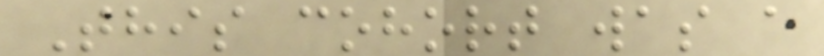This cohort was a
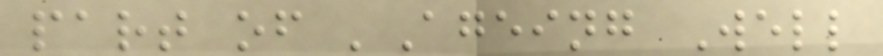part of 'Ageing Well
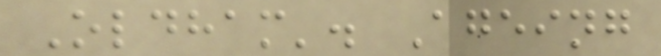Oldham'. Ageing
